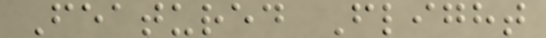Featured Flight
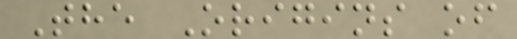The Origins of
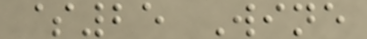$25 Wine
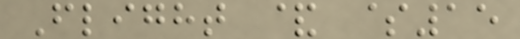Flight & $15
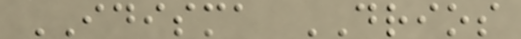IDISMA DRIOS
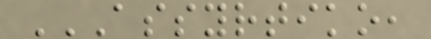ASSYRTIKO,
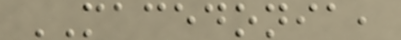MACEDONIA,
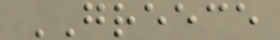GREECE
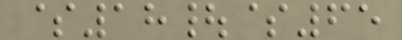$18|$65
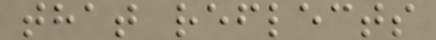that reflects
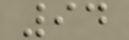94
